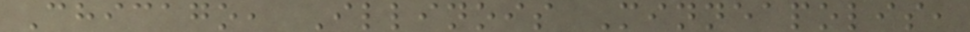Chicago, Illinois Minneapolis,
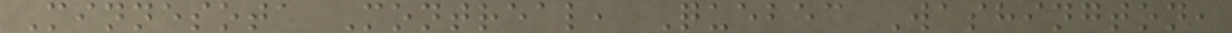Minnesota Montreal, Quebec Washington,
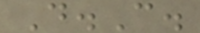D.C.
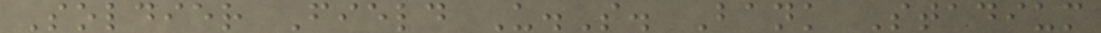Soldier Field U.S. Bank Stadium
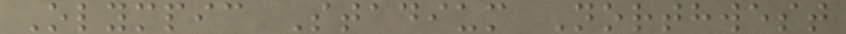Olympic Stadium Northwest
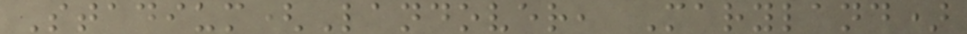Stadium(Landover, Maryland)
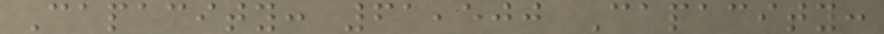Capacity: 61,500 Capacity:
